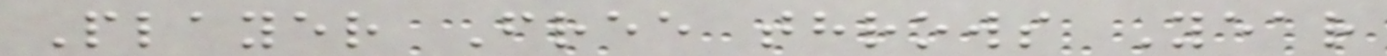Player Free throws Year
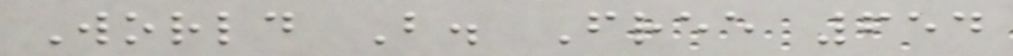World B. Free 654
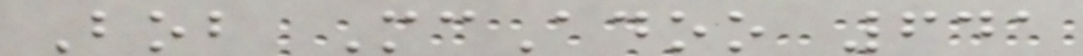Bob McAdoo 641
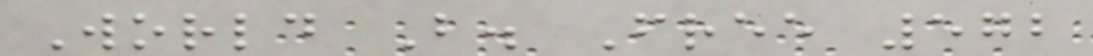World B. Free 572
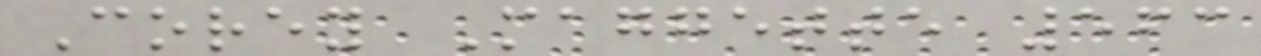Corey Maggette 563
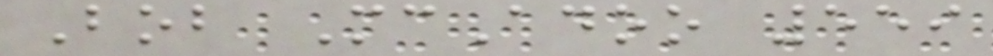Bob McAdoo 559
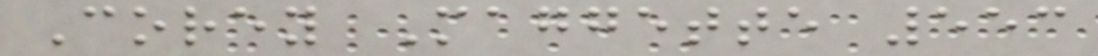Corey Maggette 553
